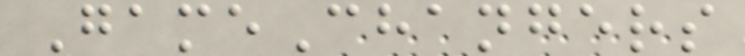GameChangers
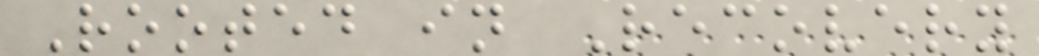Rooted in Recovery
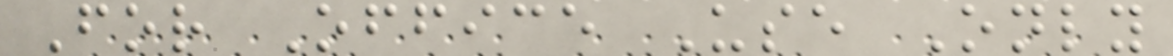For Office Use Only
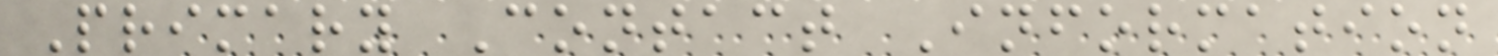Primary Contact Information
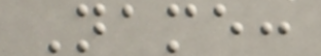Name:
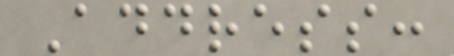Address:
